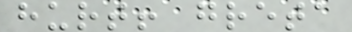hurt! greta
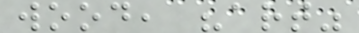wood, "art"
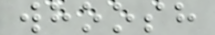whoosh
